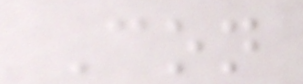Con
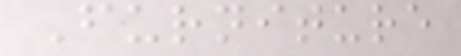Furniture
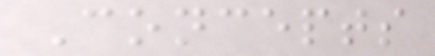Concepts
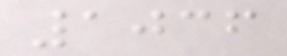1036
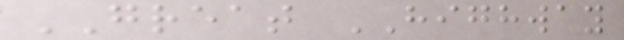GREAT HIGHWAY
